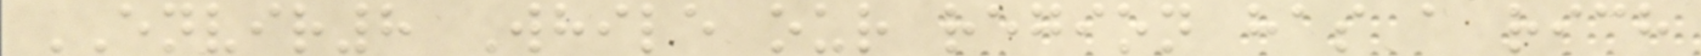ENVIR8 While our region has a rich
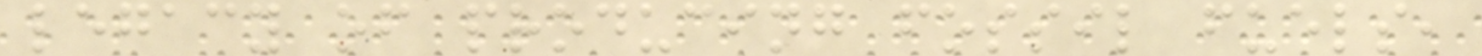legacy of producing fossil fuels,
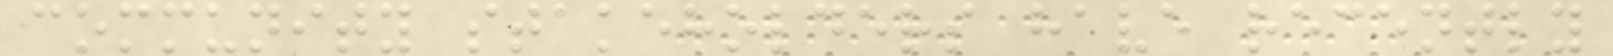community stakeholders have recently
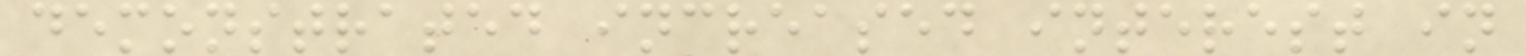demonstrated increased interest in
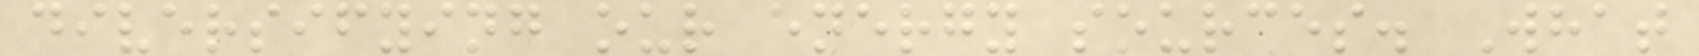diversifying our energy sources. What
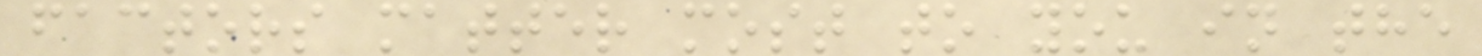factors matter most to you in the
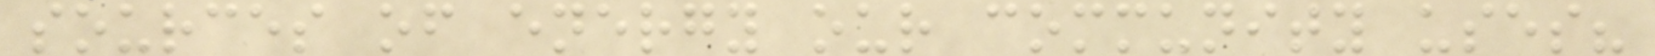sources of energy our community uses?
